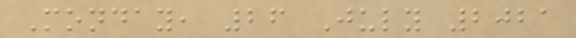Monday, 26 July 2021
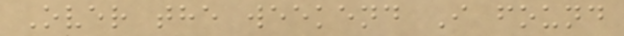Over the weekend I found
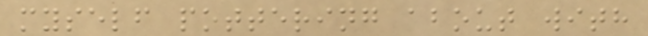myself pottering about with
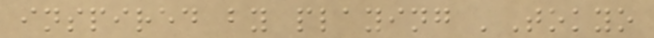inspired by playing 'Tokyo
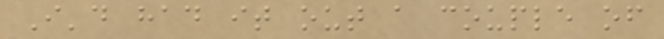I'd had it out a couple of
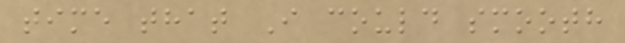time that I could smooth
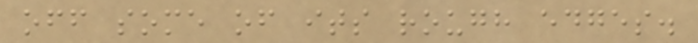off some of its rough edges.
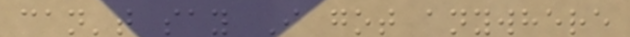can't say I got anywhere
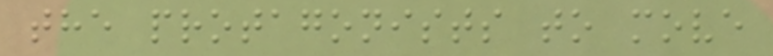the protagonists to move
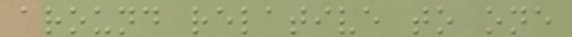around relative to one
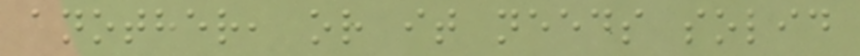another, or it needs solid
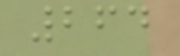264
